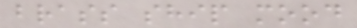brass ship mood
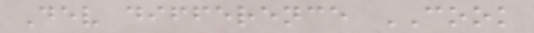Dev difference COOK
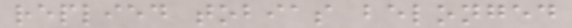replied tobias belonged
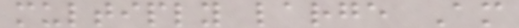multiply large Am
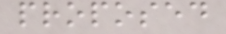proposed
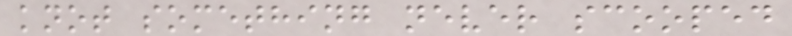knot something never scooped
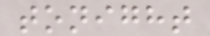tonight
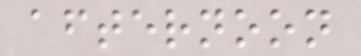afternoon
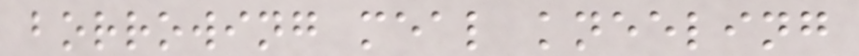borrowing meal kneeling
